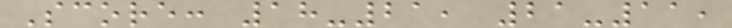Score: 18-21, 21-11,
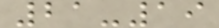21-19
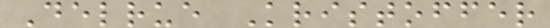Delrue Kristoffer
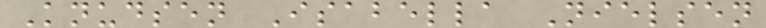Knudsen Isabella Nielsen
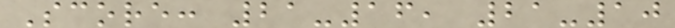Score: 21-16, 21-10
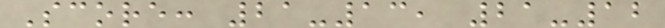Score: 21-13, 21-12
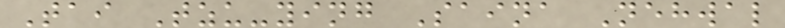Tai Tzu-ying Saina Nehwal
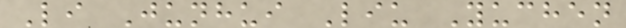Li Junhui Liu Yuchen
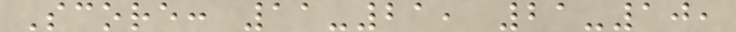Score: 11-21, 21-10,
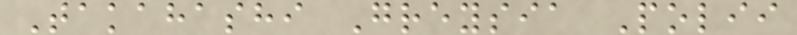Takahashi Greysia Polii
